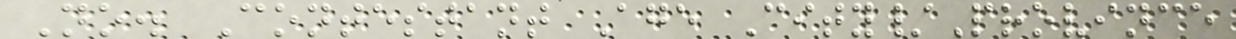No. Contestant Age City/Province
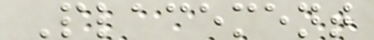Placement
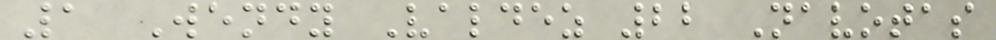1 Wendy Valdez 22 Navotas
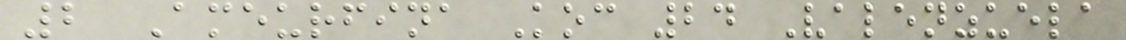2 Ameurfina Koc 24 Valenzuela
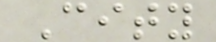City
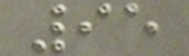95
